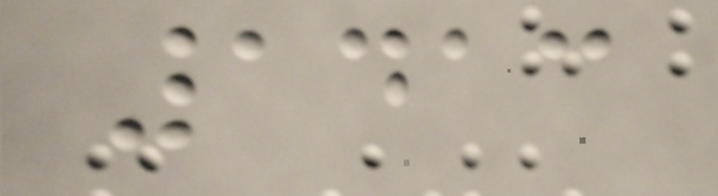1413
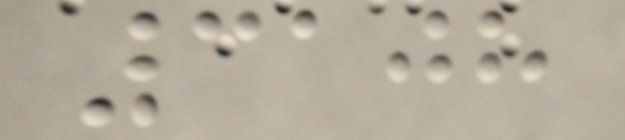3108
